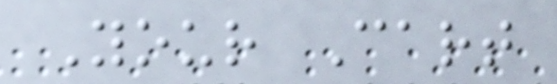Your Cart
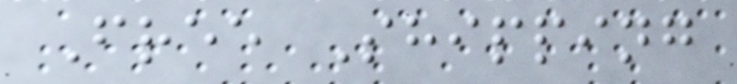Free Shipping
